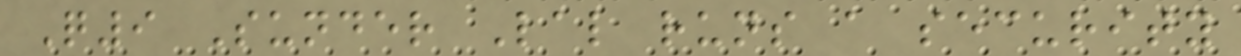Q9 Sunder Lal runs a security
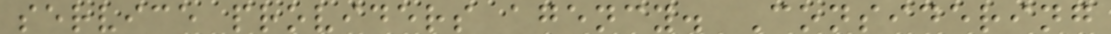service providers agency. Considering
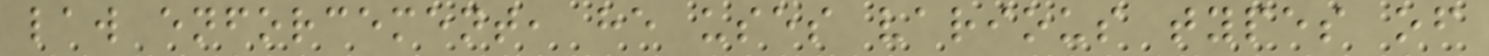law enforcement, he uses various types of
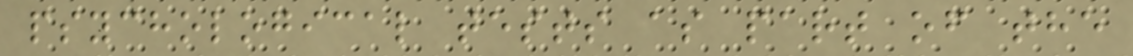psychological tests as part of the
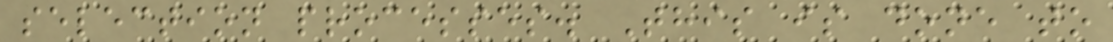selection processes. This is done to
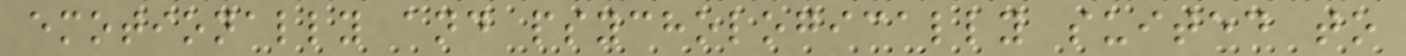emotionally and psychologically suited to
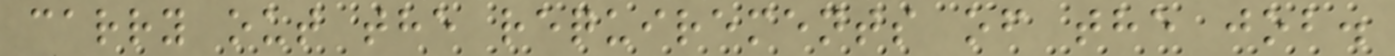carry out the requirements of the job.
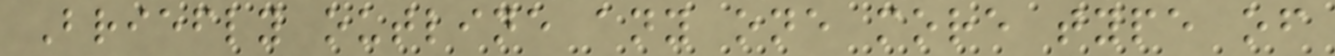Briefly outline any one more type of
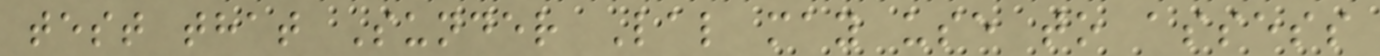test that Sunder Lal may use to assess
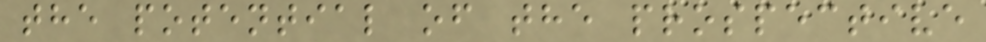the potential of the prospective
